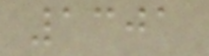1301
